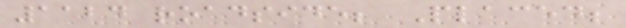1124 roadside; Placed;
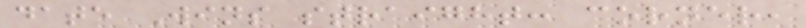date Wins straight: corner,
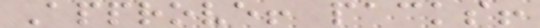Approve! packs!
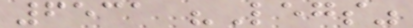6531 "Legs"
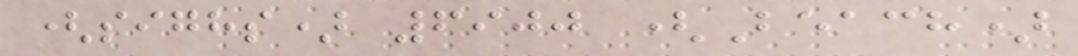(sighs) 6900 (Beach)
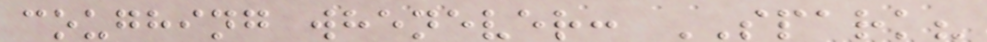coughing whenever: SPARK?
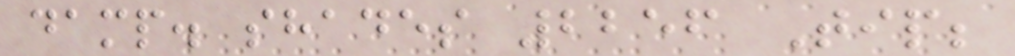damp. shades 2256 Tip;
